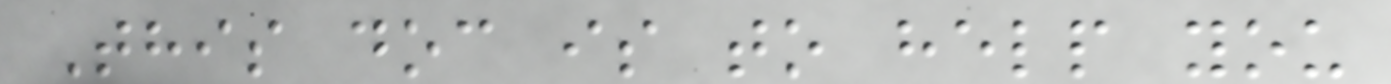This doc is to help you
